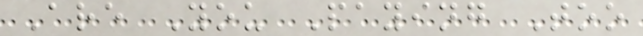Are You Paying Too
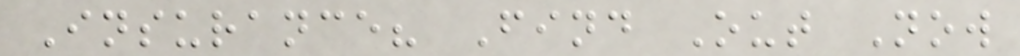Insurance? Find Out Now
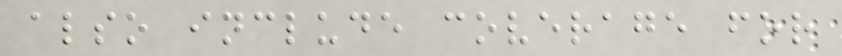also include coverage for
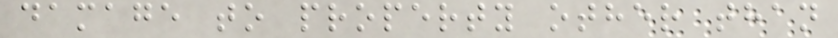damage to property other than
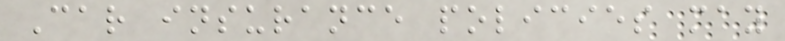Car insurance policies may
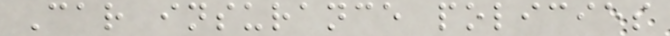Car insurance policies
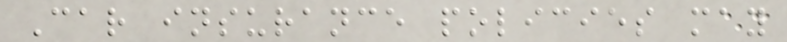Car insurance policies may
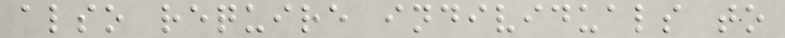also require individuals to
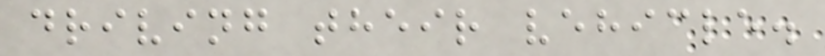driving their vehicle.
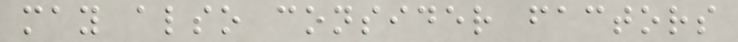may also consider factors
